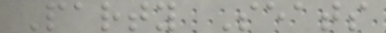Party Seats
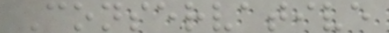Conservative
